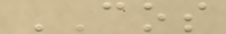COS
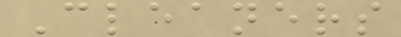Cleaners
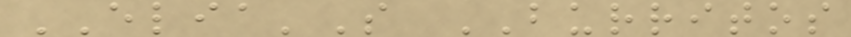ELIA'S BURRITOS
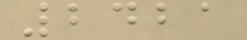2421
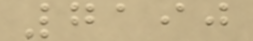7190
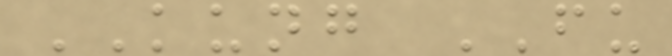KUNG FU
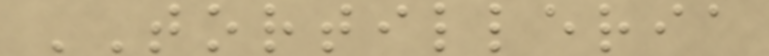TORTILLERIA
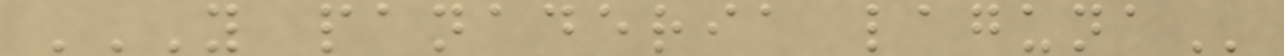Y PANADERIA LAGUNA
